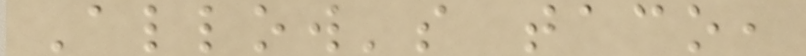Allow's taco,
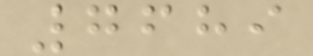7689
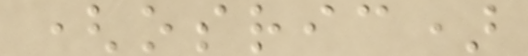(osric)
